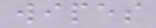wipes
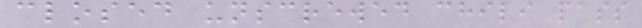closed unscrewed chili pass
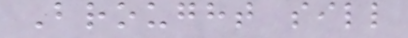Brought sill
